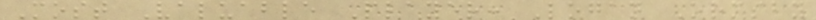Most Valuable Player: Logan Ormsby
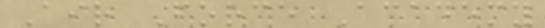Air Force Academy
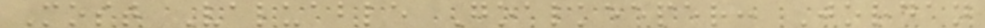Most Valuable Goalkeeper: Jordan
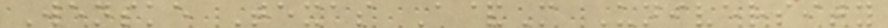Wenske Texas A&M University
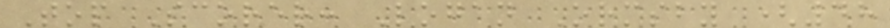Top Scorer: Logan Ormsby (48
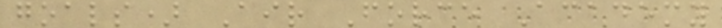goals) Air Force Academy
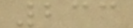233
